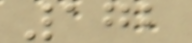172
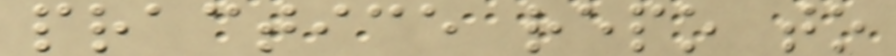practice repo to
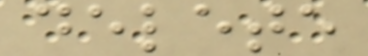delete
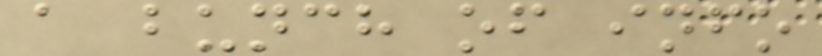a bunch of info
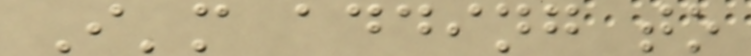I'm adding to
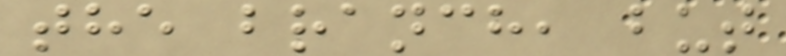the branch, but
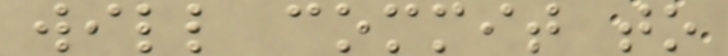will commit to
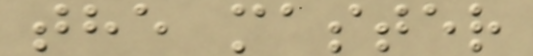the master
